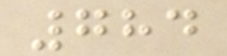784
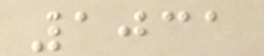1031
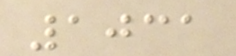1031
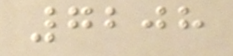7208
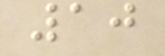10
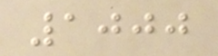1000
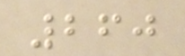260
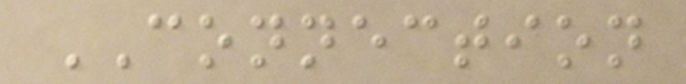CONNECTION
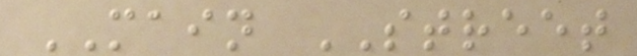MAIN STREET
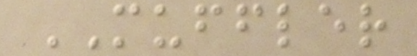MUFFLER
